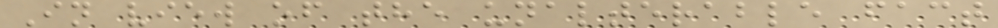In view of the unalterable fact
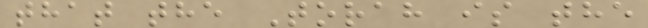that the Torah is the
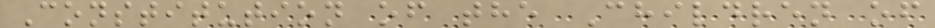Constitution of the Children of
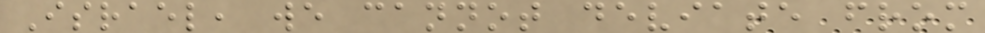Israel, we cannot deviate from
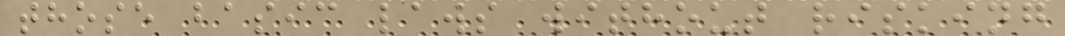those basic laws without risking
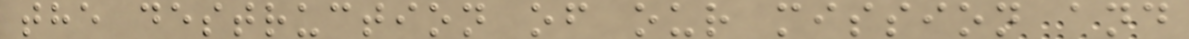the destruction of our mission and
